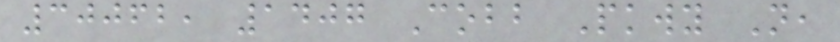30062, 1407 Cobb Pkwy N,
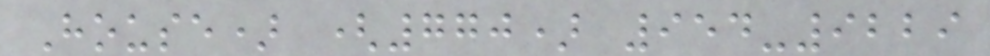House) (770) 954-9229
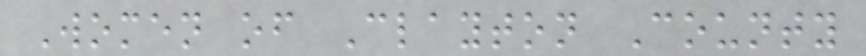Women of Clayton County
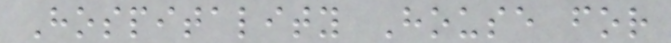Hospitality House for
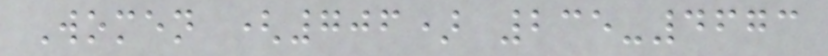Women (706) 235-4673
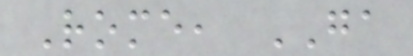Rome, GA
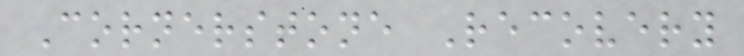Cornerstone Recovery
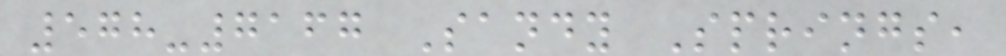578-7167 Sandy Springs,
